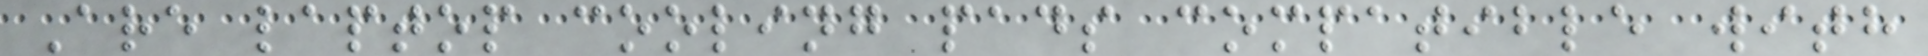Are laptop cooling pads compatible with
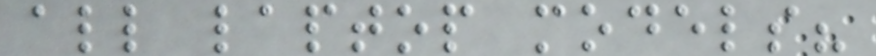all laptop models?
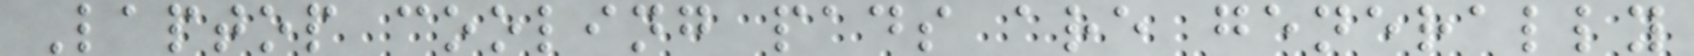Laptop cooling pads are generally
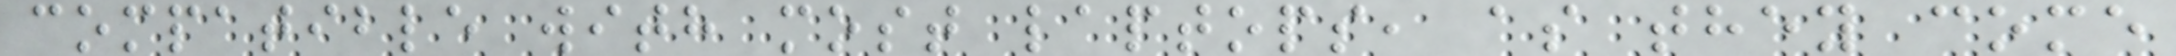compatible with most laptops, as they come
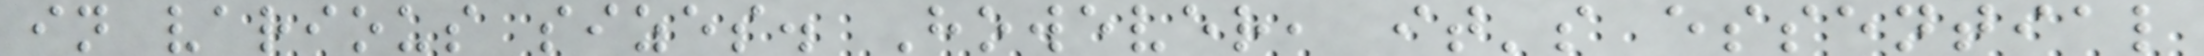in various sizes. However, it's essential
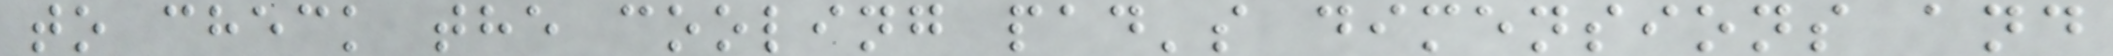to check the cooling pad's dimensions and
